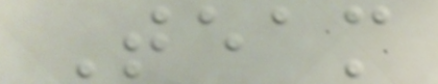Team
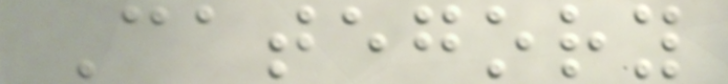Category
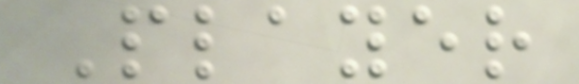Player
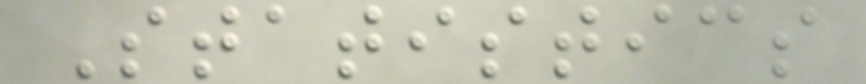Statistics
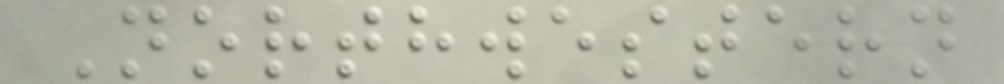Northwestern
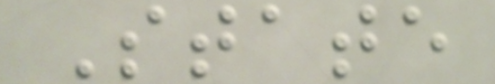State
